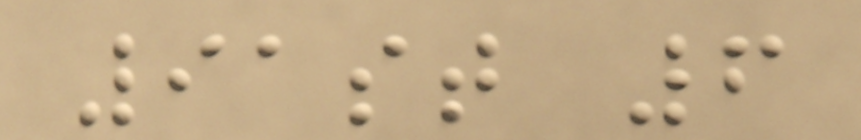91st 6
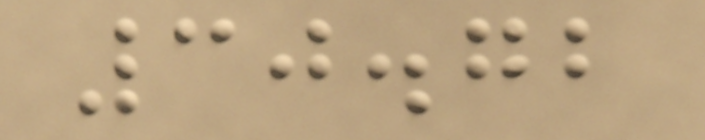30.72
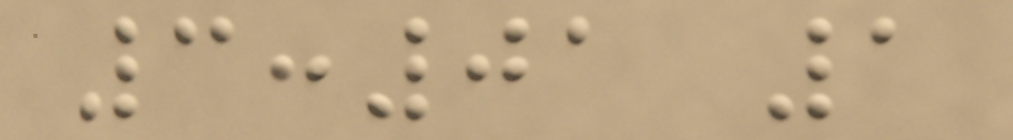3:01 1
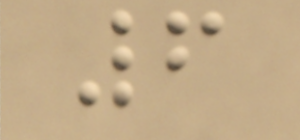6
